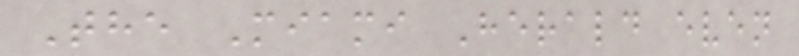The Miami Herald even
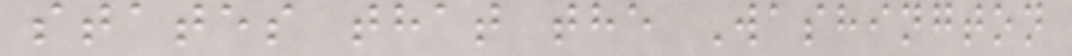states that the Washington
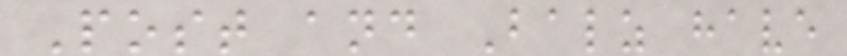Post and Balz have
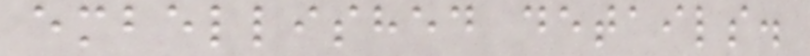embellished details.
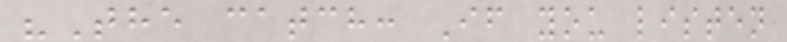"The catch: If you listen
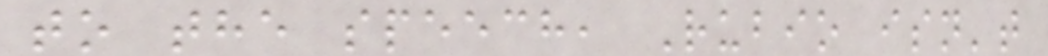to the speech, Rubio isn't
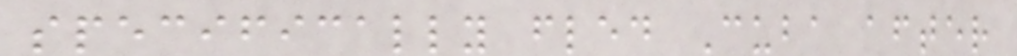specifically fled Cuba after
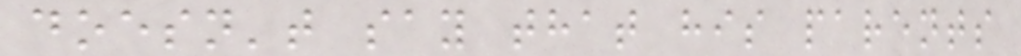doesn't say that his parents
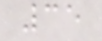35
